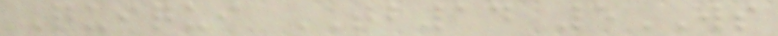Quiqui TB14 5WS
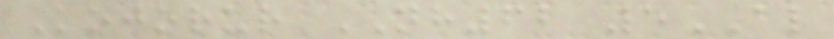Kojorur NH62 5AL
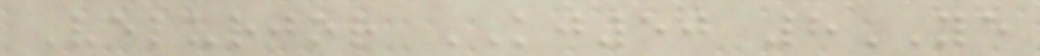Velurjor KJ50 8YE
